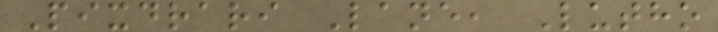Pixdrari Lane, Lutho
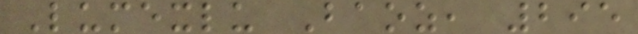Lumexlu Baoz, 295
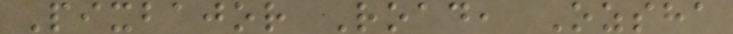Pixbajor Road, Ozsha
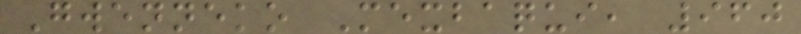Gwenneko Mexbaqui, 960
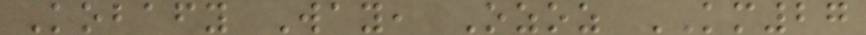Kobafy Way, Ozoz KM27
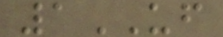1UF
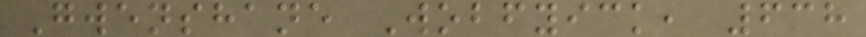Gwenshane Wobfyick, 638
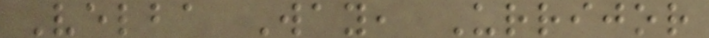Velba Way, Urrijor
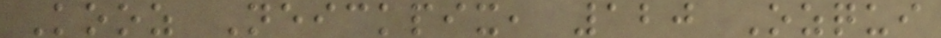Kooz Neickpix, 120 Ozqui
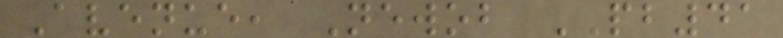Avenue, Newob PB41
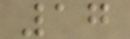17
